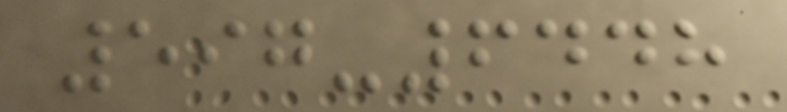597-6448
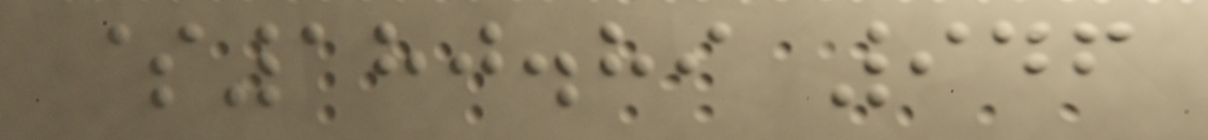$180.89 946
